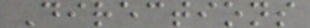Directions
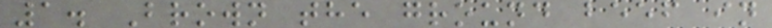1. Brown the ground beef in
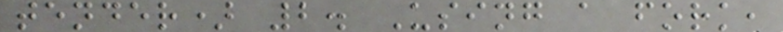tender) 2. Using a fork,
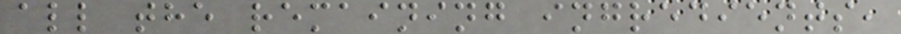all the remaining ingredients,
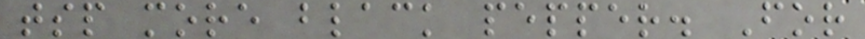tsp more black pepper. For
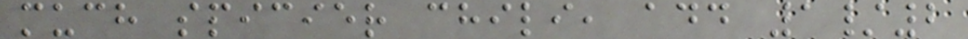much spicier chili, add 1/2
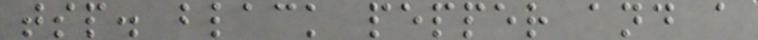tsp. black pepper and a
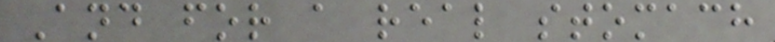And for a real stomach
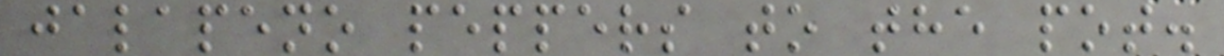jalapeno peppers to the pot.
